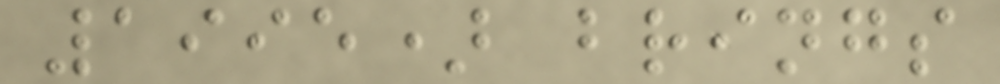1995) brings
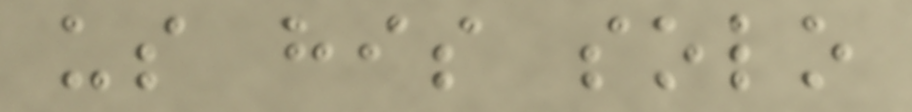us his solo
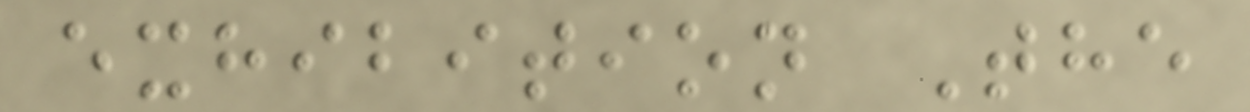exhibition The
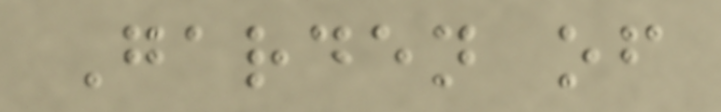Garden of
